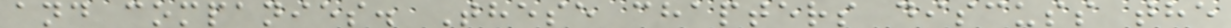and companies. These chapters discuss the
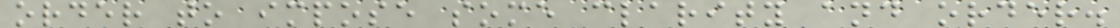order to impose some clarity and order.
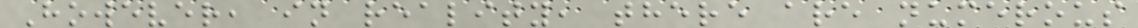However, in reality, there are numerous
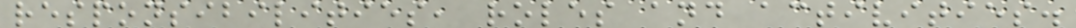responsibilities, roles and activities.
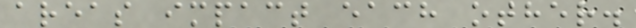areas impact each other.
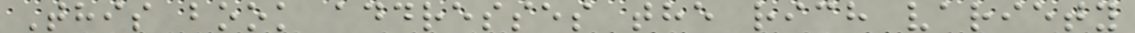This book addresses the rich variety
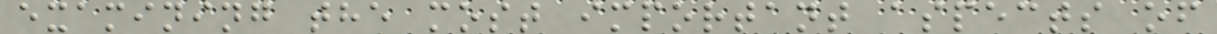examining the most important aspects of
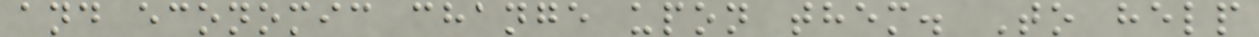and economic change upon them. To help
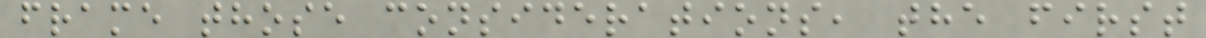frame those considerations, the first
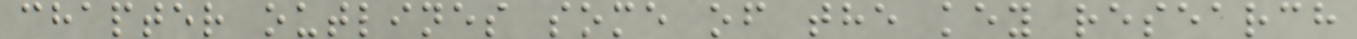chapter outlines some of the key research
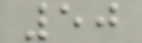50
